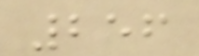256
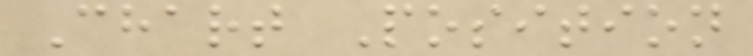Chart Position
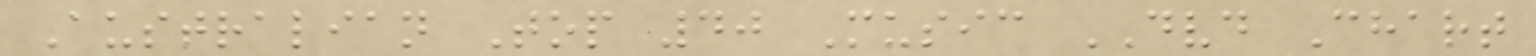Australian Top 40 Music DVD Chart
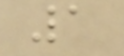1
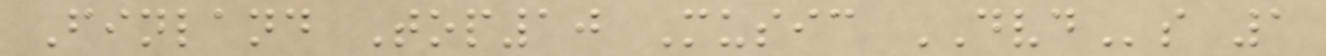Finland Top10 Music DVDs 1
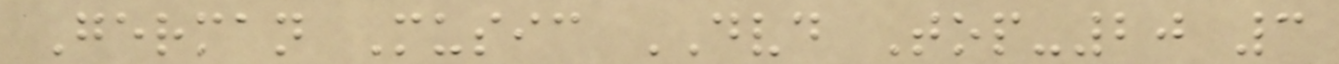German Music DVD Top-20 3
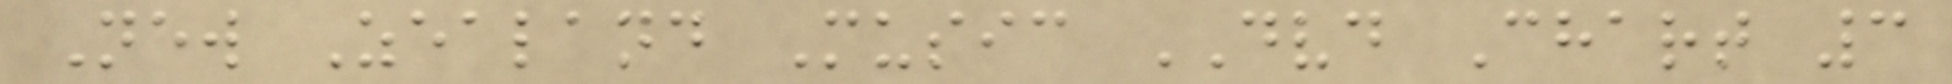New Zealand Music DVD Chart 3
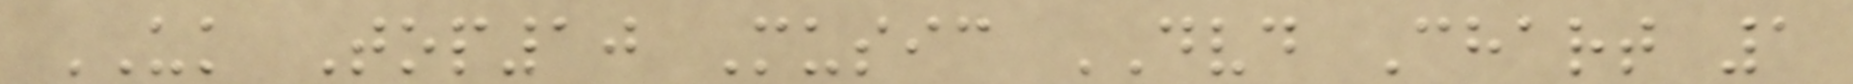UK Top10 Music DVD Chart 1
